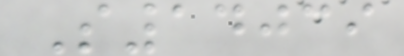S14039
